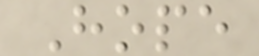Hope
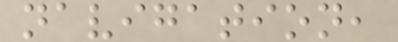navigation,
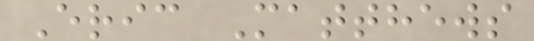Eric Matthews
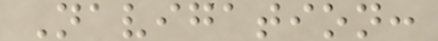Navigation:
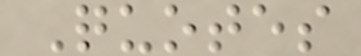Quotes
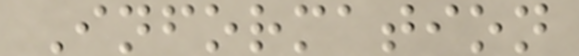Information
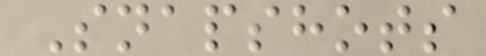Snapshots
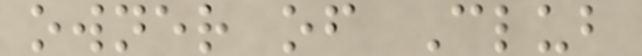owner of Club
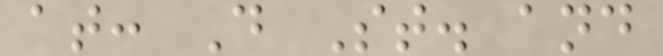at: D St. and
